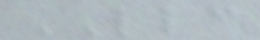LLC
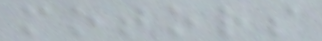motors
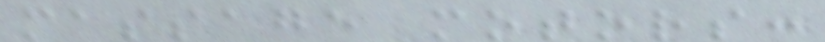massage motors:
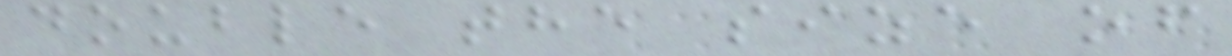double the size of
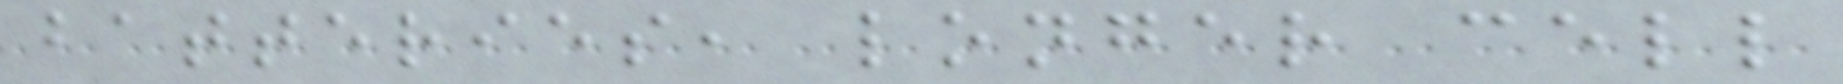batteries, longer cell
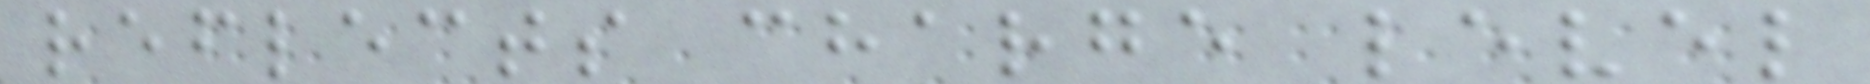reflects charge level
